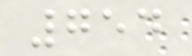754
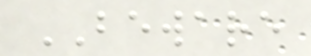BEWARE
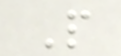P
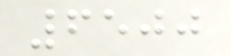6500
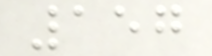157
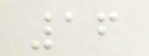16
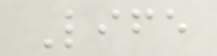Life
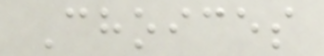Choices
